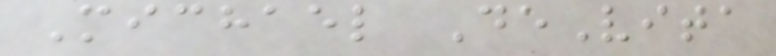Michael DeVita
